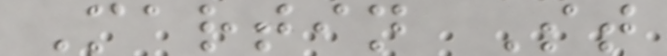Martin St
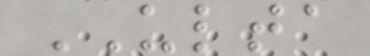ULTA
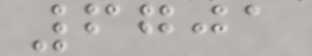6701
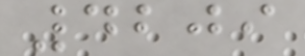4209
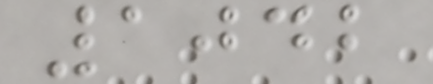1042
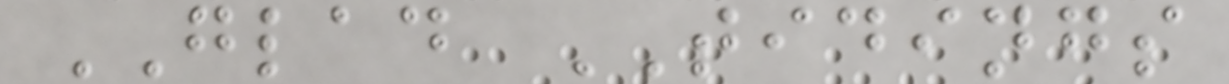GLAD TIDINGS
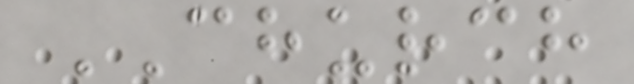CHURCH
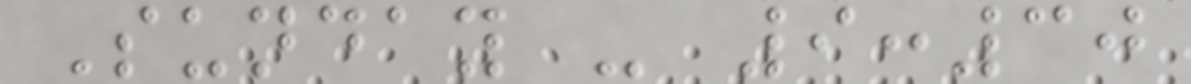Sunday - 9:30
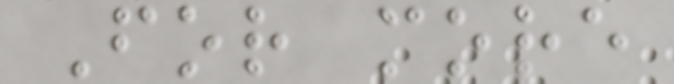For more
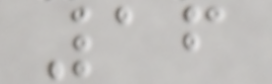16
